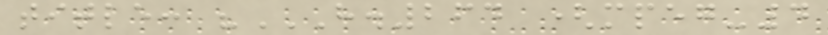title: "H.264 (MPEG-4
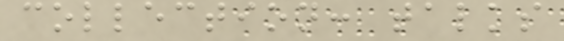collection: talks
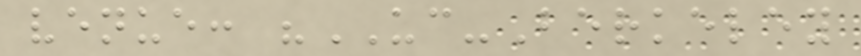venue: "UC-Berkeley
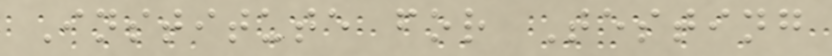Institute for Testing
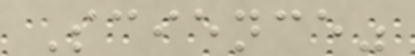Science"
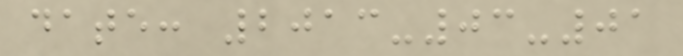date: 2013-03-01
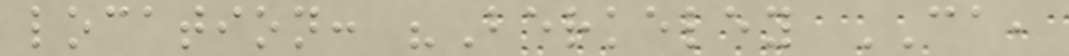location: "Berkeley CA,
